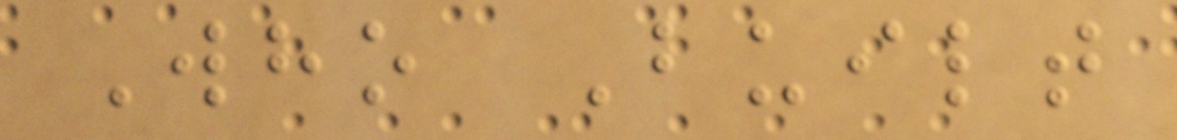Who Built
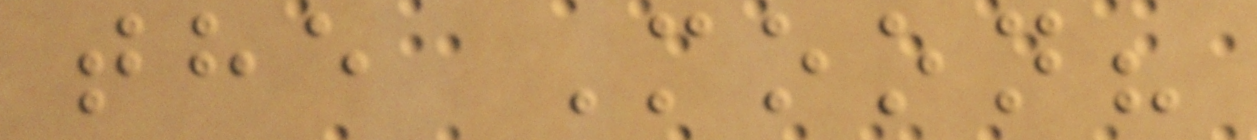the Moon?
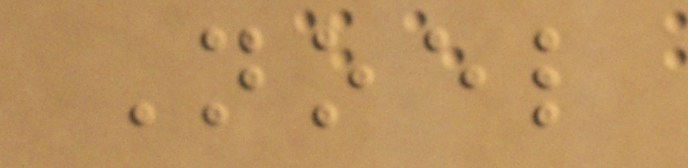Noel
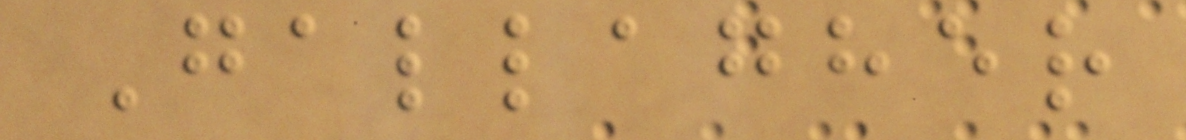Gallagher
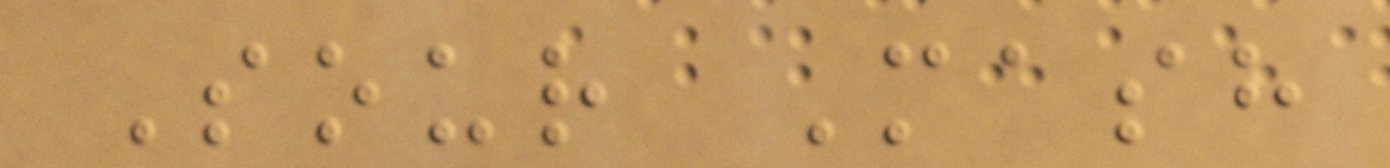Sour Mash
